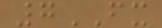7FX
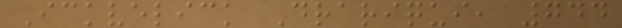Ickvelick Drariqui, 744
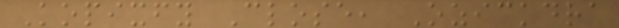Kopixfy Close, Ozickdra
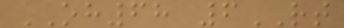OH68 6RT
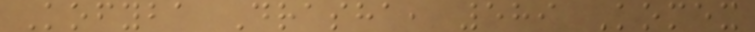Kofyba Drasha, 589 Komex
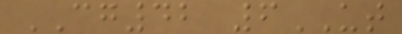CG42 6UT
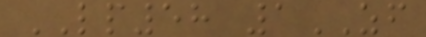LP58 1ZF
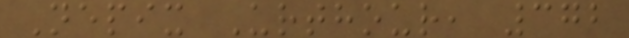Nepix Urthour, 372
